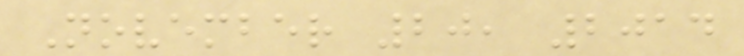November 20, 2014
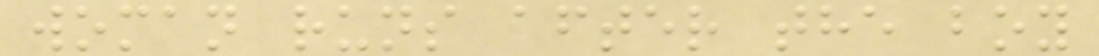woman runs after the boy
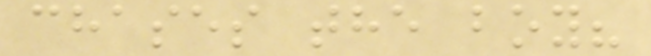chases the boy?
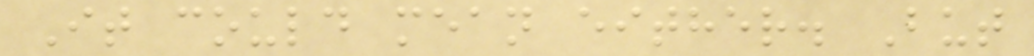It could mean either. But
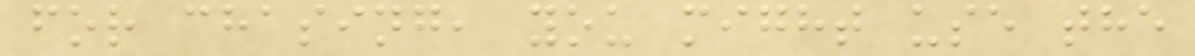for chasing, you might use the
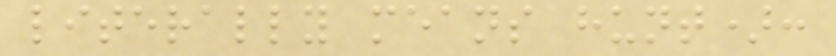literally means hunt):
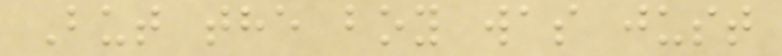But the boy was just
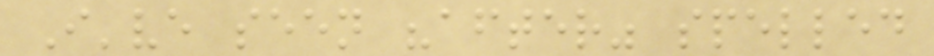I've seen "after" spelled
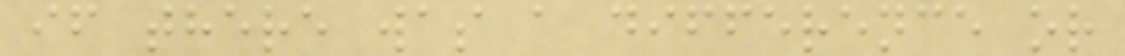if there was a difference or
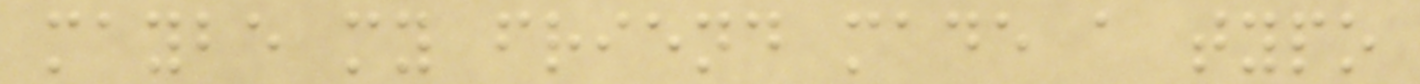maybe my friend made a typo
